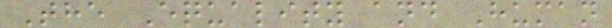The Equality and Human
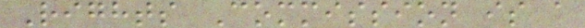Rights Commission is a
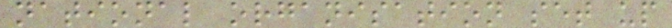national organisation set up
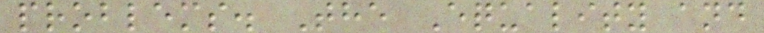problems. The Equality and
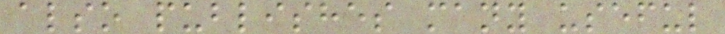also publishes many useful
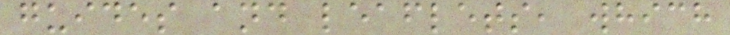guides and leaflets, which
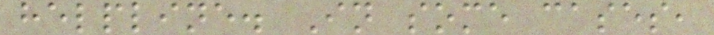helpline. In some cases,
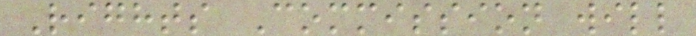Rights Commission will
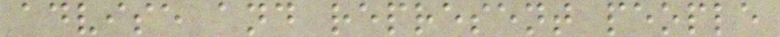advise and represent people
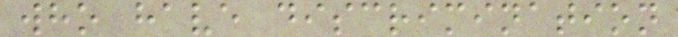who have discrimination
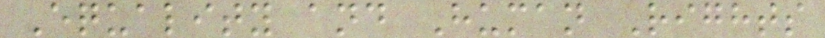Equality and Human Rights
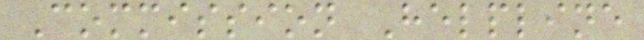Commission Helpline
